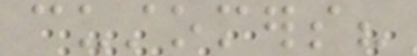customers?
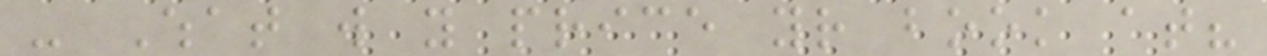- What will you price your book at?
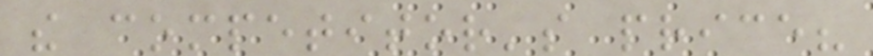the competitor's price?
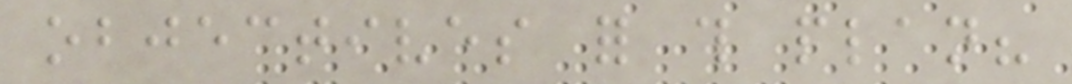objectives for this plan?
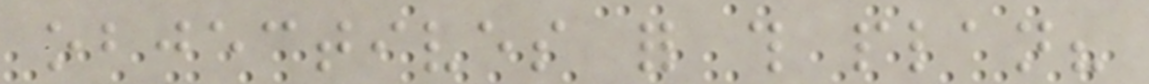objectives for this plan?
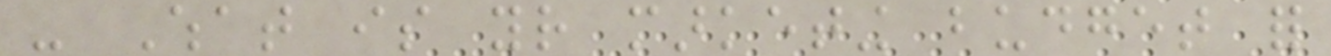- What is your marketing budget for
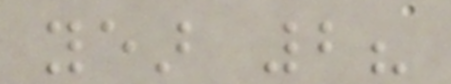year 2?
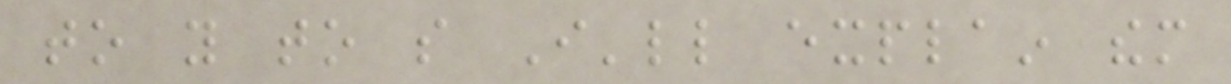to you to so I'll explain them
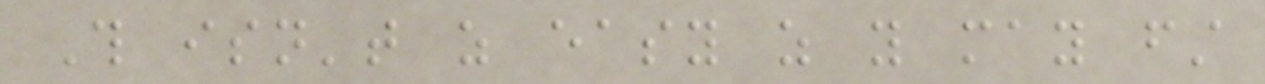This isn't as easy as you may first
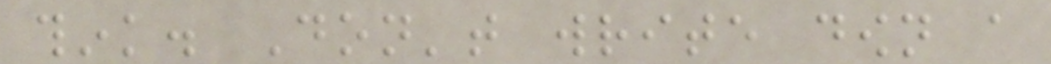think. Don't write down a
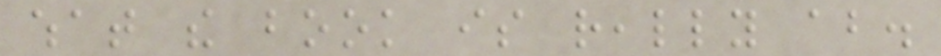what the book is really about.
